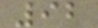92
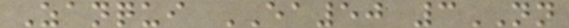Zanqui EA50 3NN
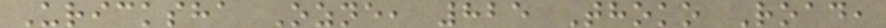Uricksha Ozne, 825 Thoko Road,
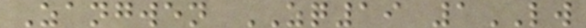Zangwen ZQ19 1LW
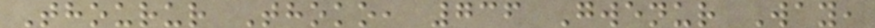Thourur Thoko, 736 Gwenur Way,
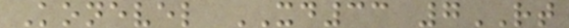Konevel XD33 7RT
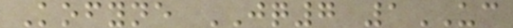Kofyne JQ7 1UC
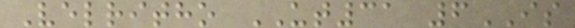Velritho UT31 6IS
